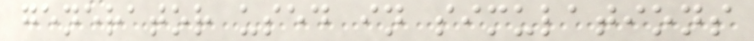generator used in simulations
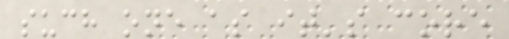such one as it's core
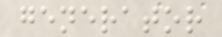generator
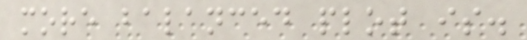more balanced plot is.
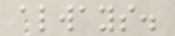always.
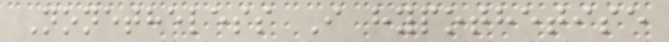Nonetheless I hypothetise
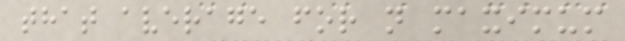that average for n maximum
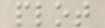plot
